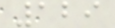129
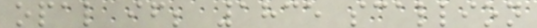opal if; 1835 scallion
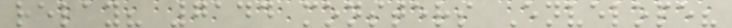relay? 7144 monsters Envelope?
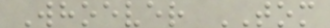Whoever TOM
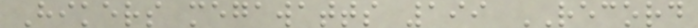Hikers megawatts 199 RECORD
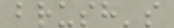brush's
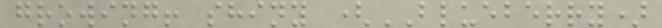growing! shiny (BLUEBERRY)
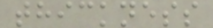thickness
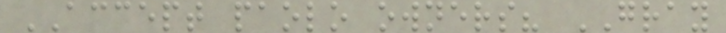ACCEPT paolo owners? GRAY
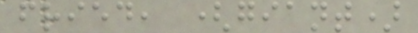fried, (giant)
